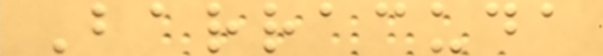Barracuda
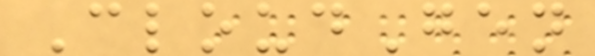CloudGen
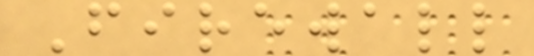Firewall
